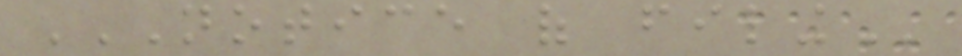NOTICE OF FILING
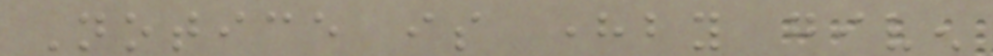Notice is hereby given
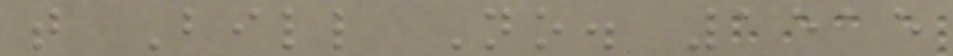that Bill No. 1515
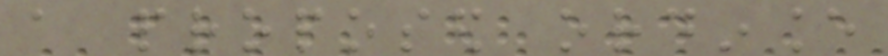a proposed ordinance
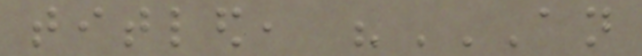titled, "AN
